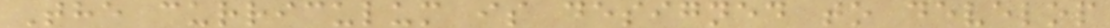The curriculum is designed to develop
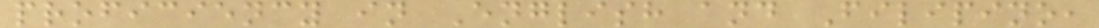proficiency in English and Filipino,
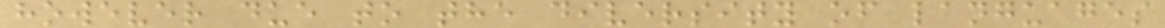however due to the diversity of languages
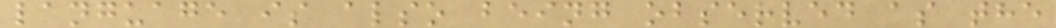language is also being observed as the
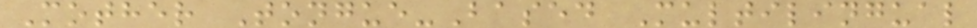Mother Tongue-Based Multilingual
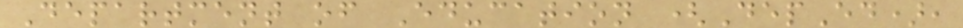Department of Education (DepEd),
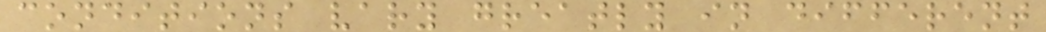conditions vary greatly in different
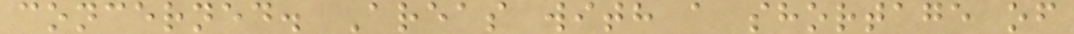concerned. Areas with a shortage of
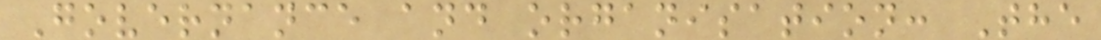Governance and organisation: The
